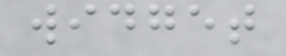widget
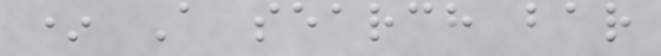* A search bar
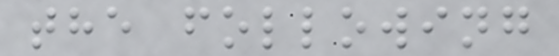the following
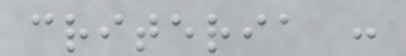criteria :
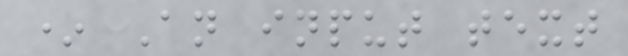* An input text
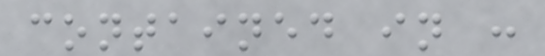contained in :
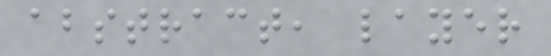abstract, layer
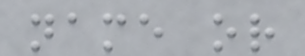name or
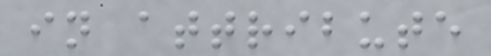in attribute
